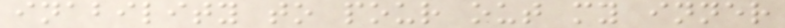inability to pour out my inner
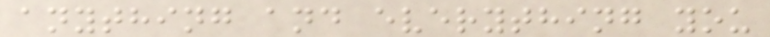anything and everything you
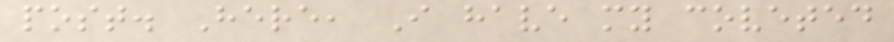post. Here, I have my coveted
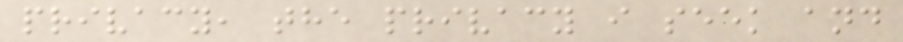privacy, the privacy i seek and
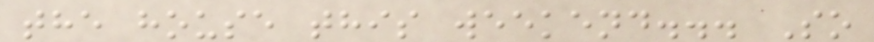the house this weekend... So
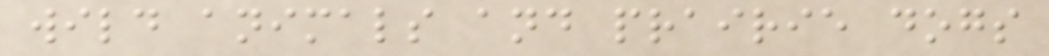wild animals and prairie dogs
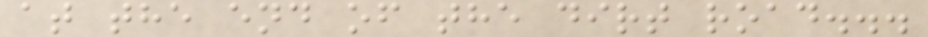at the end of the dirt road...
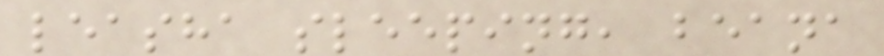leasha sleeping, beana
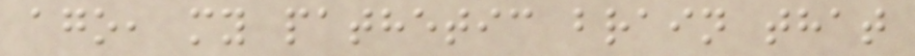ago, my pathetic brain that
